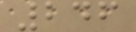246
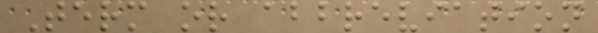Term or abbreviation
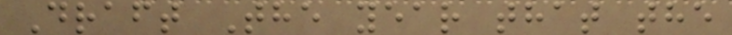Draft The year that the
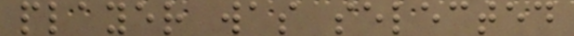player was selected
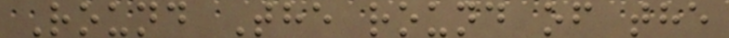Round The round of the
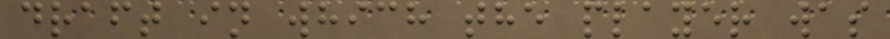draft in which the player was
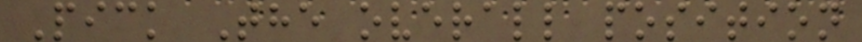Pick The overall position
